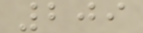209
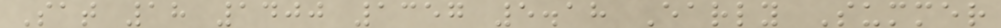Sat 18 1400 1357 5.18 Early Summer
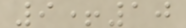9+10
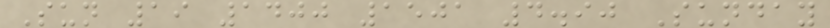Sun 19 1400 1501 4.90 Sunday
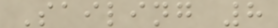Sailing 8
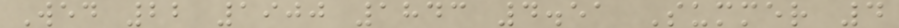Wed 22 1900 1843 4.51 Summer 4
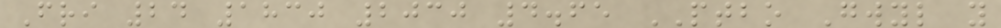Fri 24 1830 2030 4.65 PTBO Gwyl y
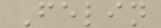Felin
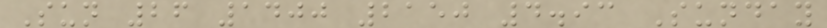Sun 26 1400 2150 4.93 Sunday
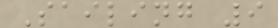Sailing 9
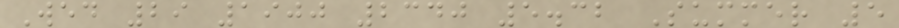Wed 29 1900 2340 5.32 Summer 5
